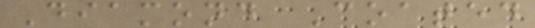Diamond Coated
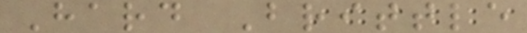Hard Brittle
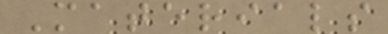Materials
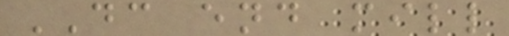DC end mill
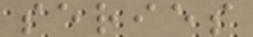series
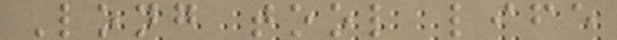Long tool life
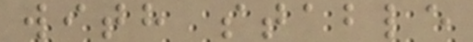with stable
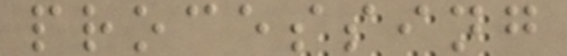processing
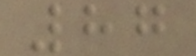87
